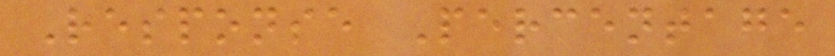Response Percentage
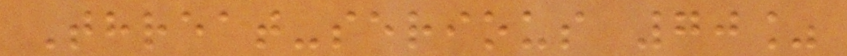Threat-serious 70%
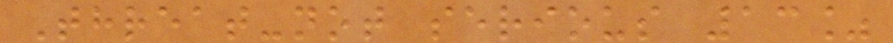Threat-not serious 13%
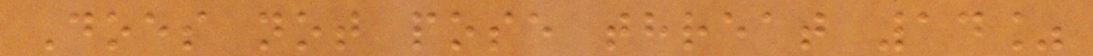Does not pose threat 14%
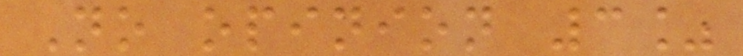No opinion 3%
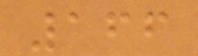166
